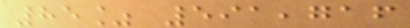85% 591,716
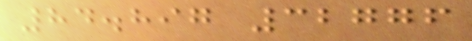84.897 32776
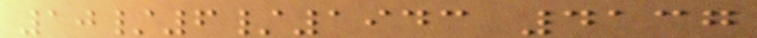10/6/1943 4137
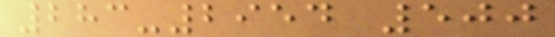283-2954 500
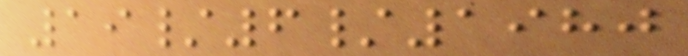19/6/1980
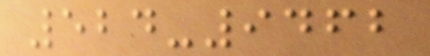524-9462
